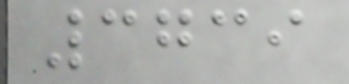3739
